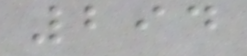294
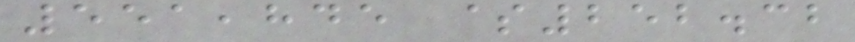551,845 $252.32
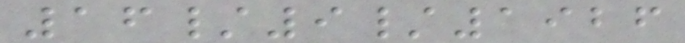16/9/1926
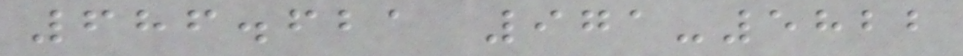686.621 971-5822
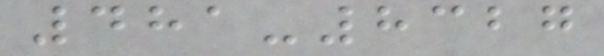481-8327
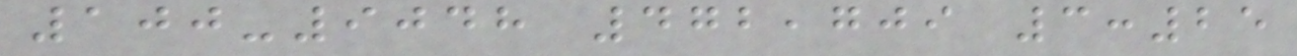100-9048 472,709 3:25
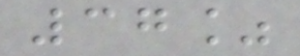37%
